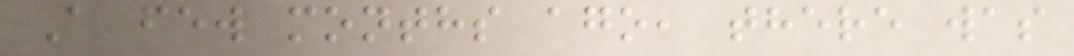A few months ago, there was
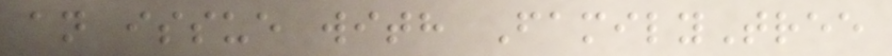an issue with FamilyTree
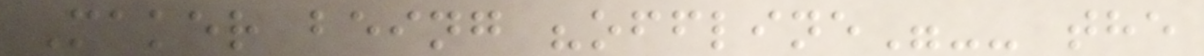Maker being "offline"-- the
